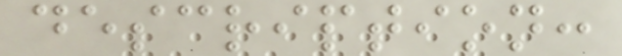description:
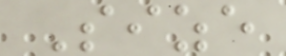Size
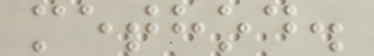method.
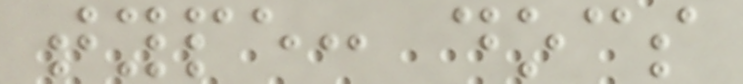type: docs
